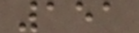151
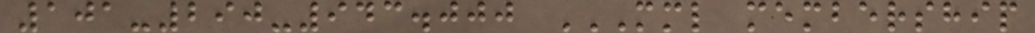101-290-943.000 MML MEMBERSHIP
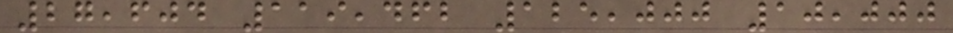27,604 119,462 125,000 10,000
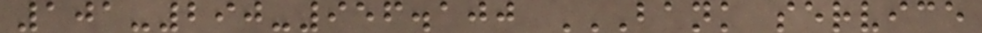101-290-956.100 BANK SERVICE
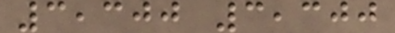3,300 3,300
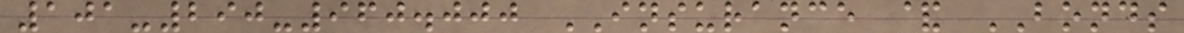101-290-960.000 INSURANCE & BONDS
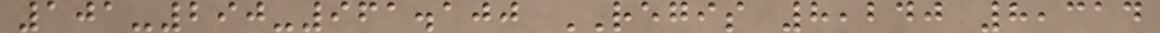101-290-961.100 REGIS 8,240 8,314
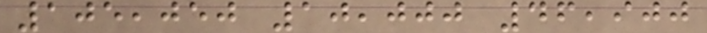105,050 10,000 46,900
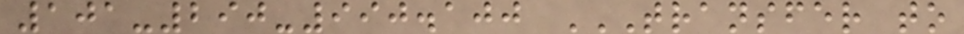101-290-990.100 TRANSFER TO
